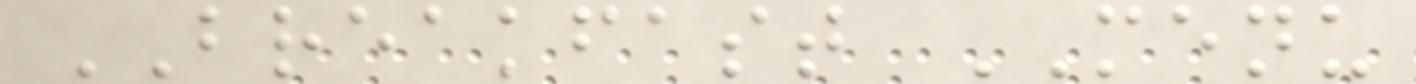BREAKFAST MENU
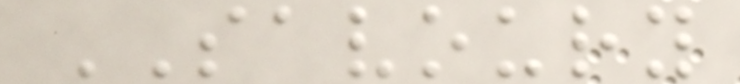SAVOURY
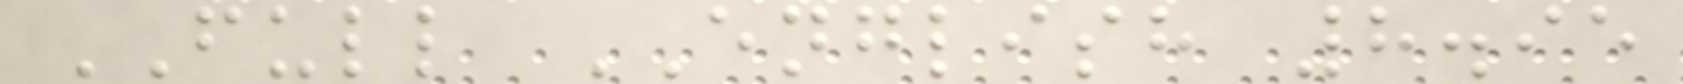FULL ENGLISH 8.95
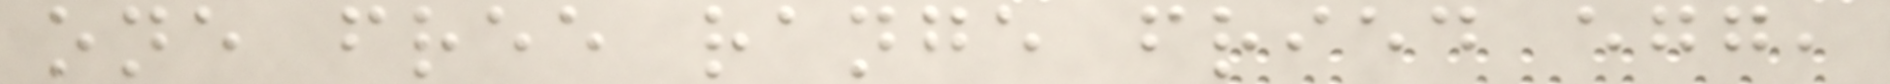one free range fried egg,
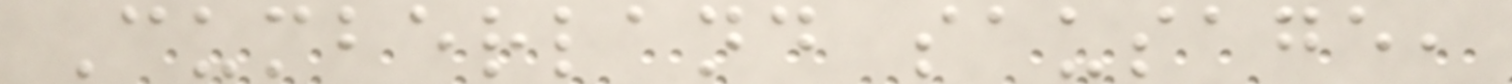Cumberland sausage,
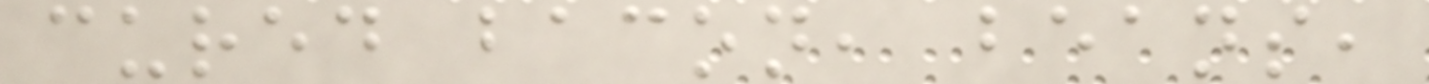cured bacon, beans,
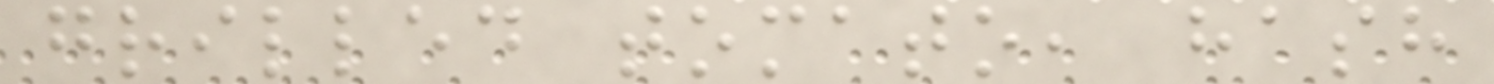grilled tomato, hash
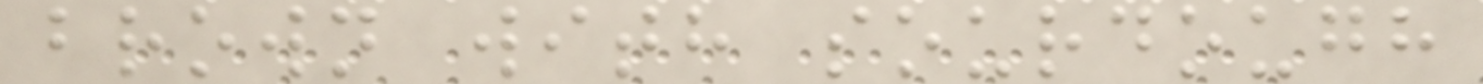brown with sourdough
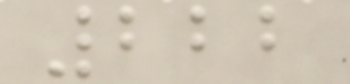222
